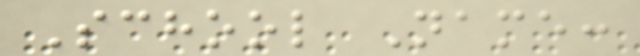School Name:
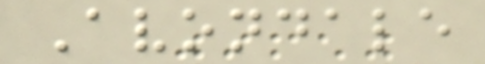Avondale
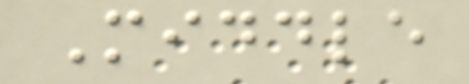Middle
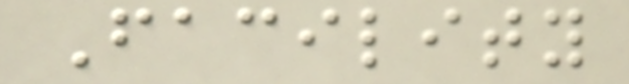Facility
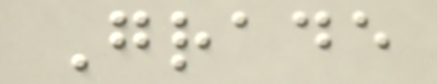Grade
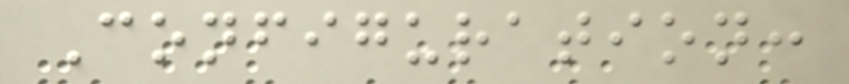Configuration:
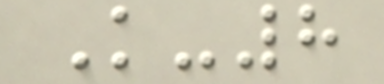K-8
